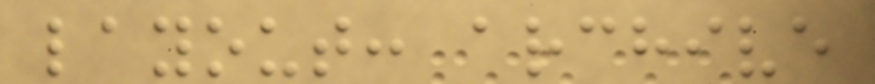layout: archive
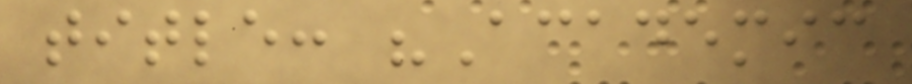title: "Academic
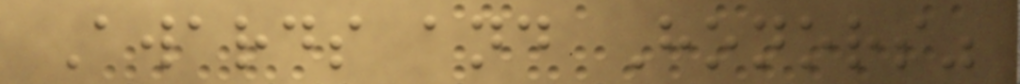Awards and Honors"
